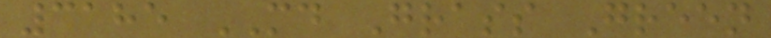3185 MD Grass Green
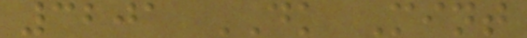3201 DK Mint
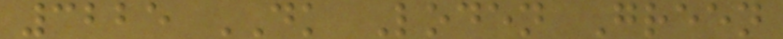3225 DK Loden Green
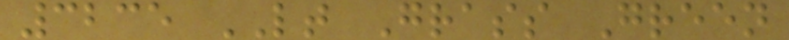3235 LT Grass Green
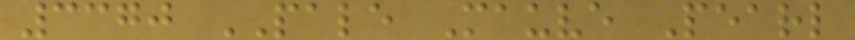3370 PALE Mauve Pearl
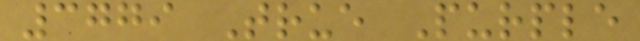3779 True Purple
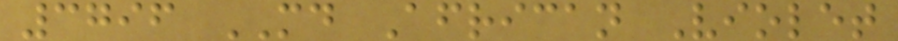3796 MD African Violet
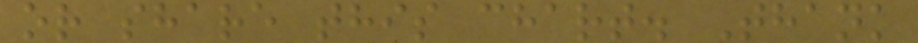or share this chart. Thank
